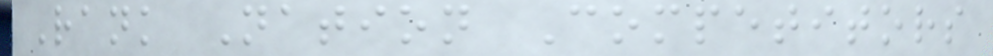Rank Nation Competitors
